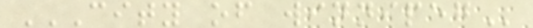CITY OF WINNIPEG
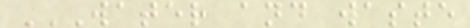WATER AND WASTE
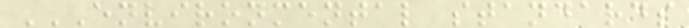ENVIRONMENTAL STANDARDS
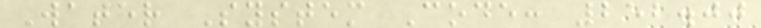Water System Code: 252.00
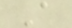A
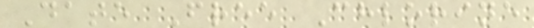Date Free Chlorine
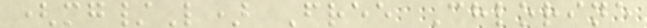(mg/L) Free Chlorine
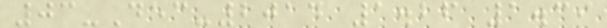03-Dec-2014 1.26 1.39
